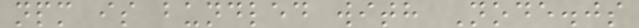npm is bundled with Node.js
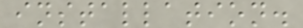installation.
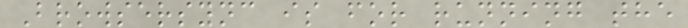Browsersync is for running the
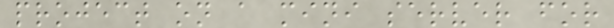project on a mini server for
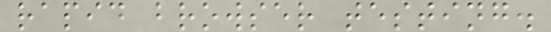rapid browser testing.
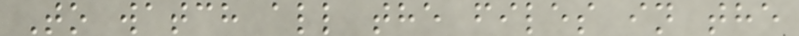To watch all the files in the
